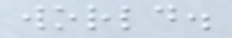world.
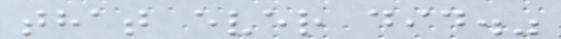that ever did."
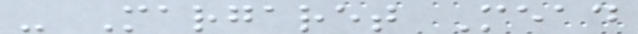- Margaret Mead
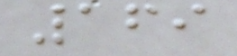169
